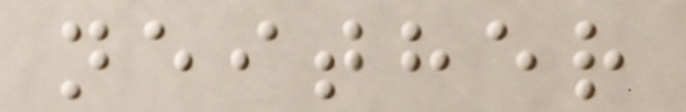neither
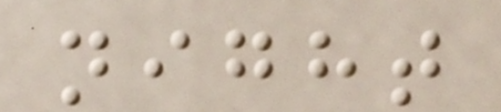night
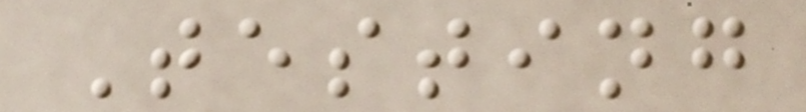Testing
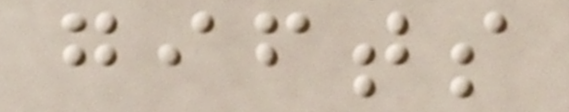gifts
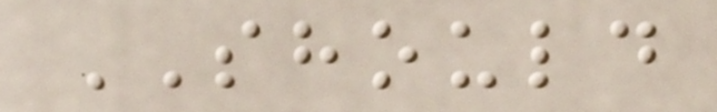SHOULD
